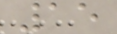15
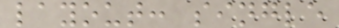layout: single
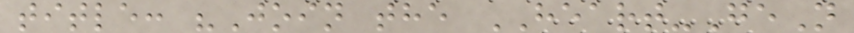title: "Join the HEART-GeN
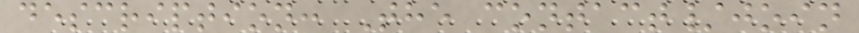description: The contact/join
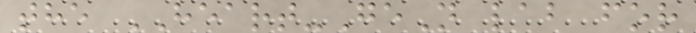the HEART-GeN lab for
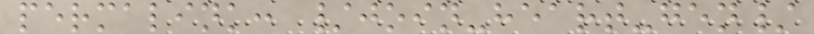permalink: /join-heart-gen/
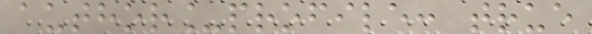author_profile: true
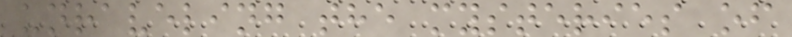unraveling the mysteries of
